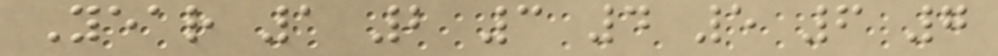Year 1 2 3 4 5 6 7
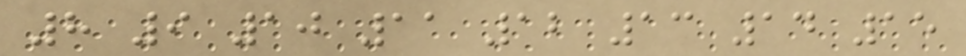8 9 10 11 12 13 14 15
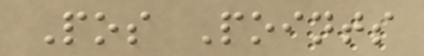Pos Points
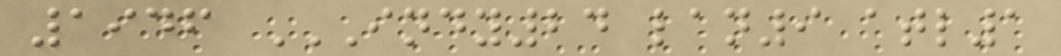1946 INDY24 LAN9 ATL1
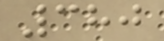380
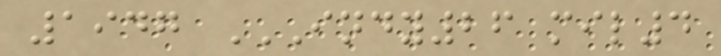1947 INDY26 MIL4
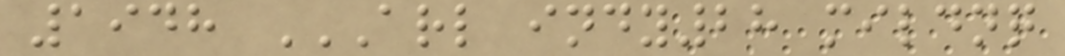1948 ARL INDY28 MILDNQ
